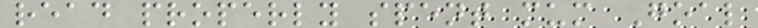read properly spent mum Goal
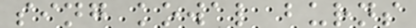sing kowal burns
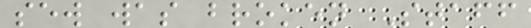sew was broken Staff
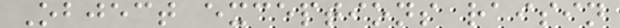Object exceptions raisin
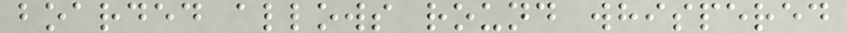boarded allows round whispered
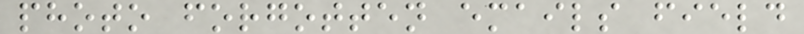photo forgotten emails field
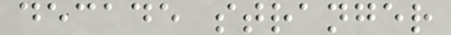decade stranger
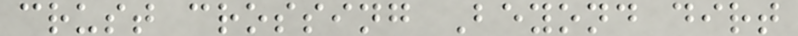crust crossing Beyond dirt
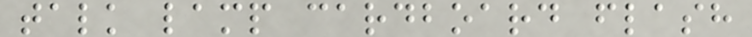talk lamp cardboard flash
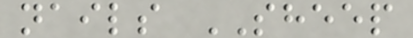nails SHEEP
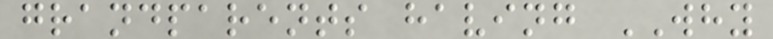grandparents having WHY
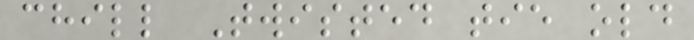chill Twisted tie old
